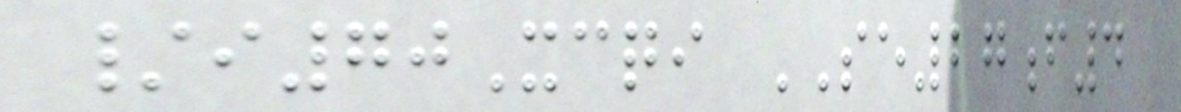/i70Xcqi SE27f4
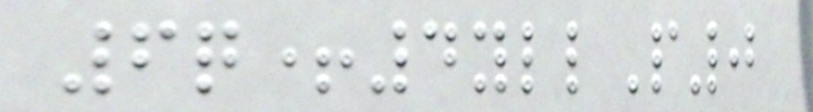6q+4yllP0
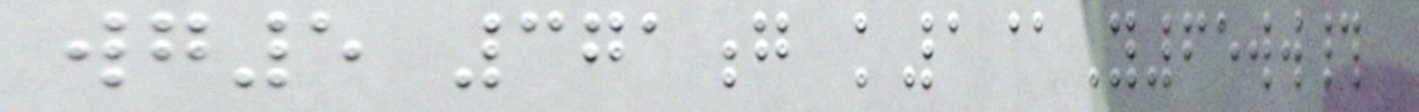wg5 371g k1@Y65ww#
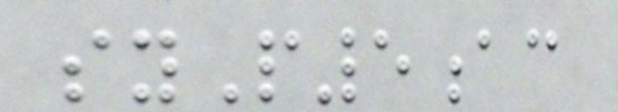syP5ac
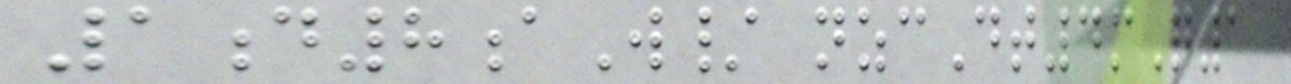1d8aW/ nzcDt4mQ1
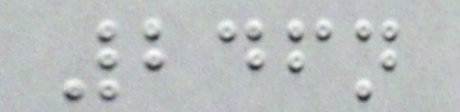246n
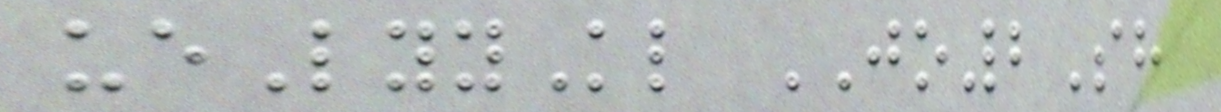ueLyyKl JO2Sh
